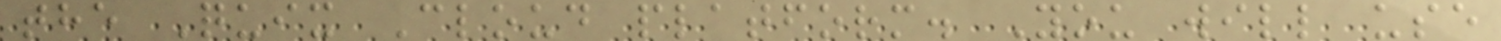the Quix Cloud platform. You will use
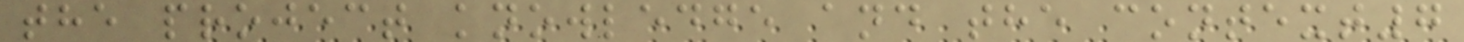the project knowledge and the context7
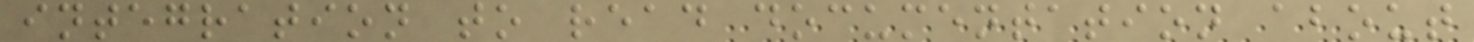integration to read documentation about
